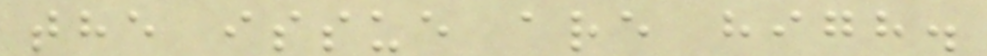the issue are high.
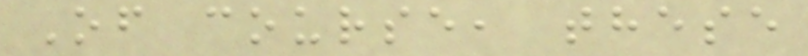Of course, these
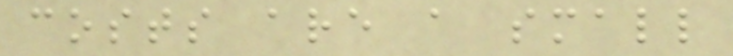costs are a small
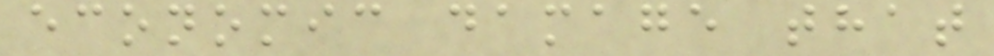economic damage that
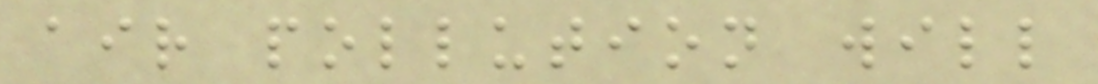air pollution will
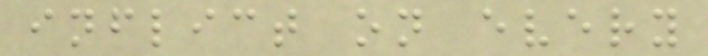inflict on every
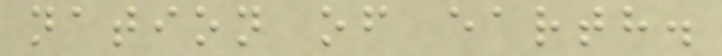nation of earth.
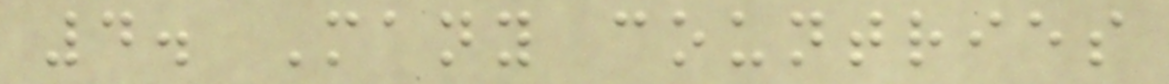4. Many countries
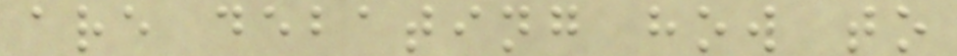are debating how to
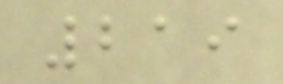219
